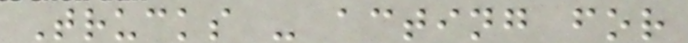Trucks - acting for
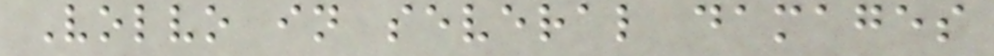Volvo in several damages
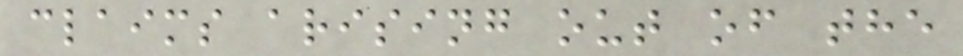claims arising out of the
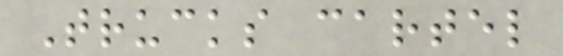Trucks cartel
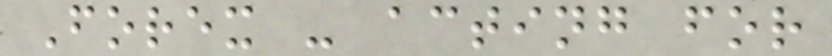Forex - acting for
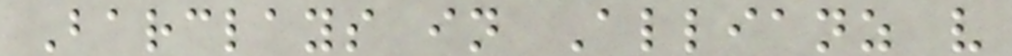Barclays in Allianz v
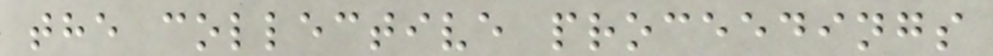the collective proceedings
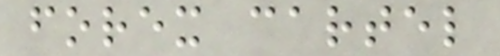forex cartel
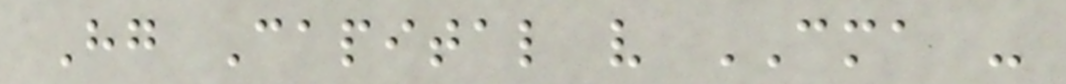Hg Capital v CMA -
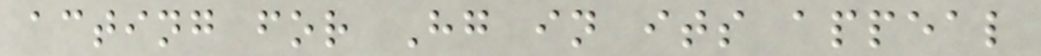acting for Hg in its appeal
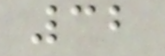32
